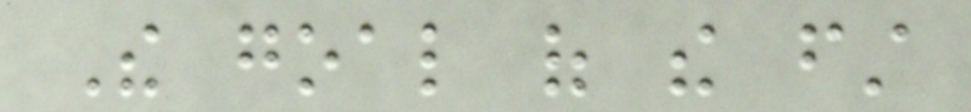The goal of the first
